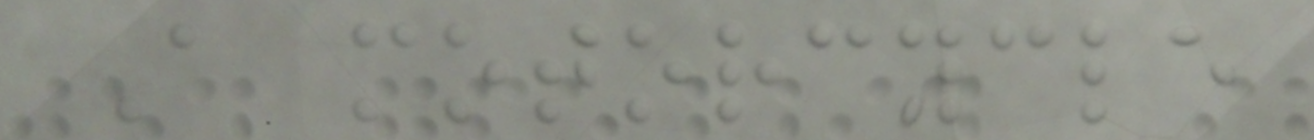A motorcycle
